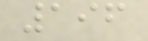196
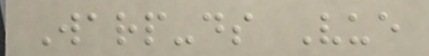Warp-ds Vue
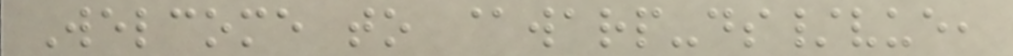Welcome to @warp-ds/vue,
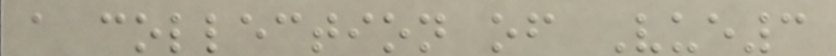a collection of Vue3
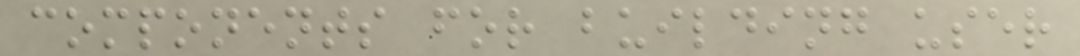components for building user
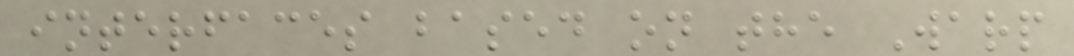interfaces based on the Warp
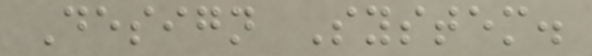Design System.
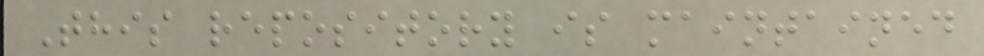This repository is maintained
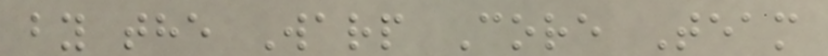by the Warp Core Team
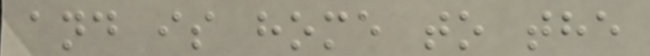and is home to the
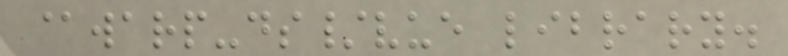@warp-ds/vue library.
